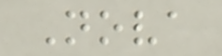Nova
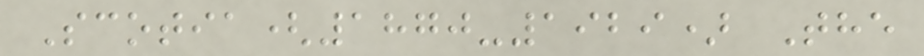Scotia(1870-1929) The
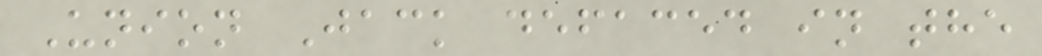Union Jack defaced in the
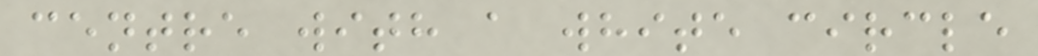centre with a white circle
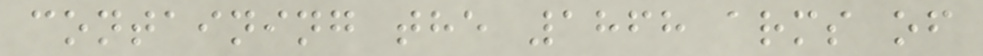containing the 1868 arms of
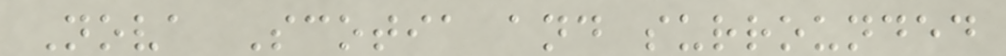Nova Scotia and surrounded
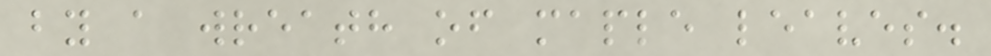by a wreath of maple leaves.
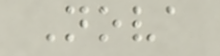Nova
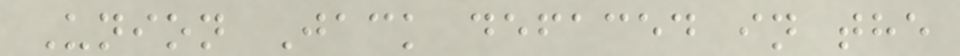Union Jack defaced in the
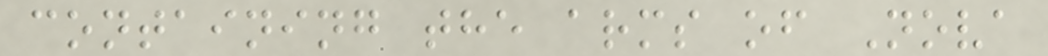containing the arms of Nova
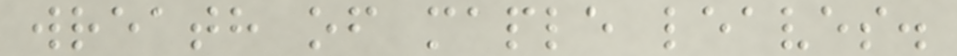wreath of maple leaves.
